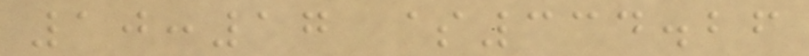10:17 $334.26
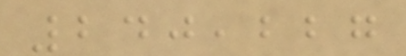240,227
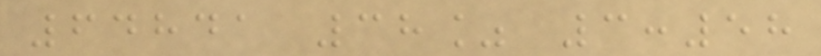64841 38% 3:58
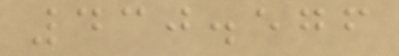430.576
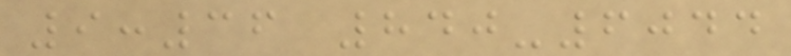9:36 840-6044
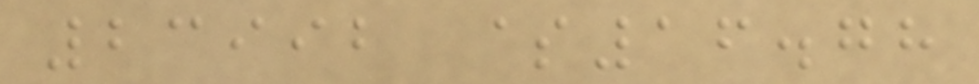23992 $16.78
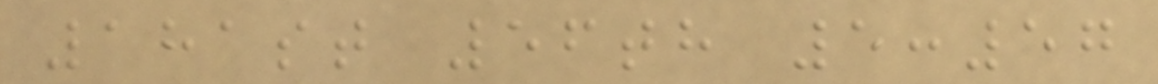181st 56th 5:57
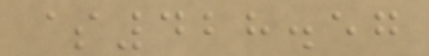$428.57
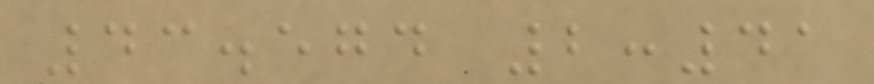43.574 2:41
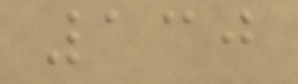130
